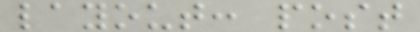layout: post
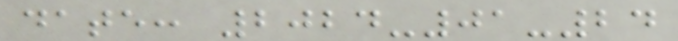date: 2024-01-24
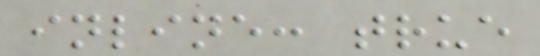inline: true
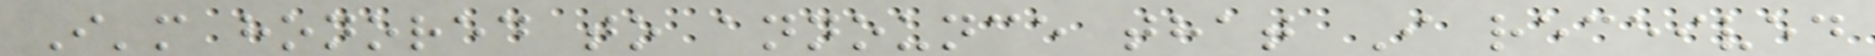I'm honored to announce that I received
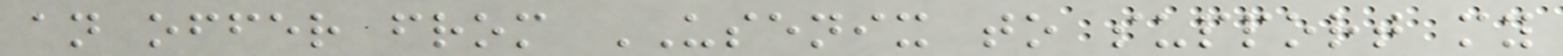an offer from USENIX to support my
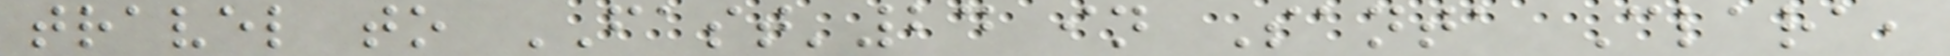travel to FAST'24 in Santa Clara,
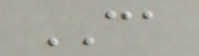CA
